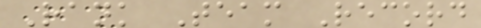Rank Team Record
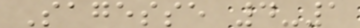Sagesse 4-1
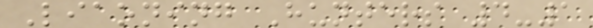Liaoning Hunters 4-1
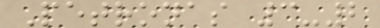Petronas 3-2
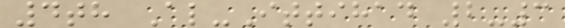4th Al-Ittihad 2-3
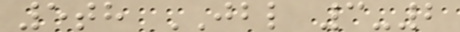5th JBL 3-2
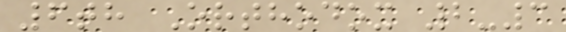6th Orthodox 2-3
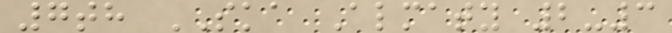7th SKA Almaty 2-3
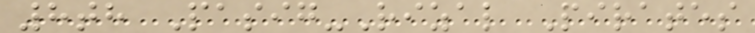8th Pasig-Rizal Pirates
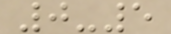0-5
